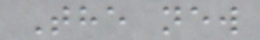The new
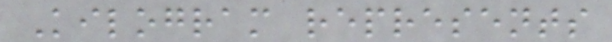Kilogram represents
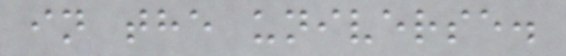in the universe.
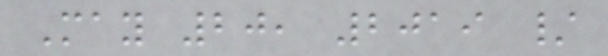May 20, 2019 /
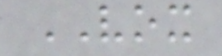VOX
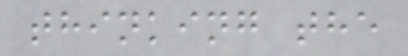thinking the
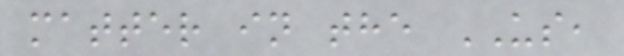matter in the US,
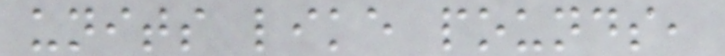units like pounds,
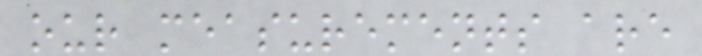our measurements are
